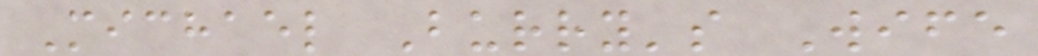Michael Burry's Wife
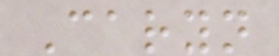Caryn
